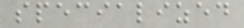specialized
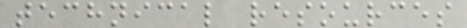technical resources
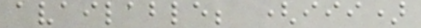available; (iii)
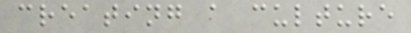creating a culture
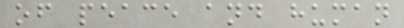of peace and human
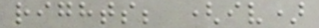rights; (iv)
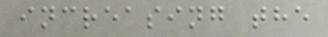increasing the
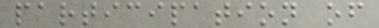participation of
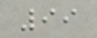99
